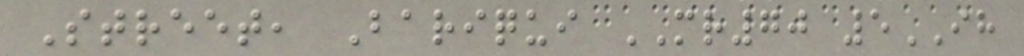Street, Bariqui MR70 5IH
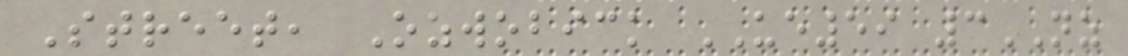Street, Ozwobick UE59 3NZ
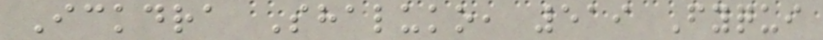Ickdra Shaluko, 519 Fyqui
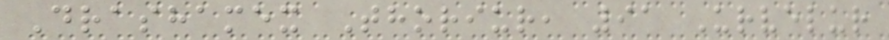Drashamex Thoriur, 91 Urvelur
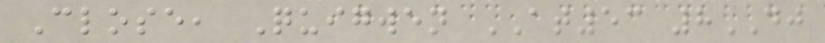Close, Quigwen AT53 8DJ
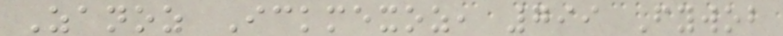Zanoz Ickmexoz, 799 Fywob
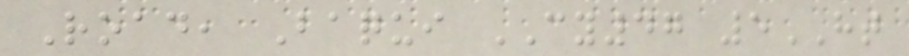Road, Baqui CY47 5HT
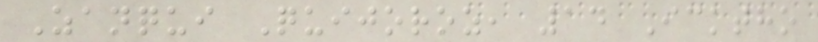Zanqui Quijoroz, 14 Icktho
